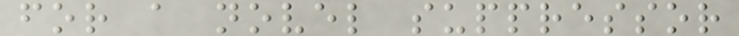for a novel suppressor
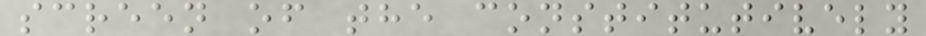screen of the constitutively
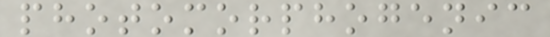photomorphogenic
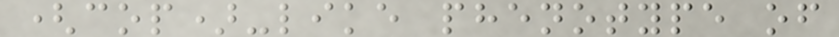(cop)-like phenotype of
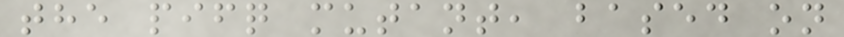the pifq mutant, based on
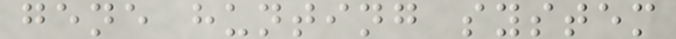gene hunting system
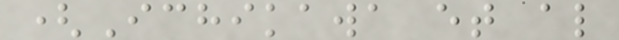(Ichikawa et al
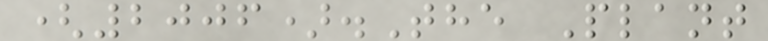(2006).The Plant
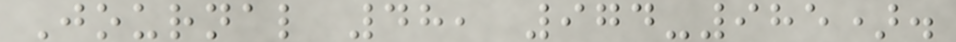Journal 48, 974-985).
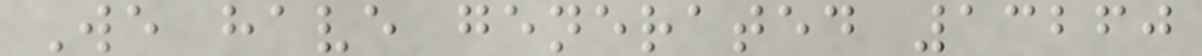We have generated 13260
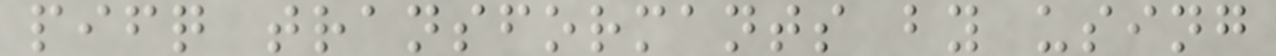pifq transformants by using
